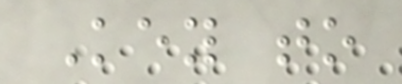Key to
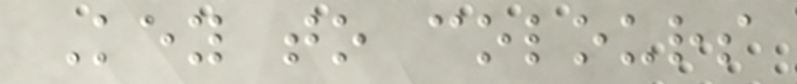Key to colours
